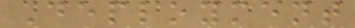Deployment
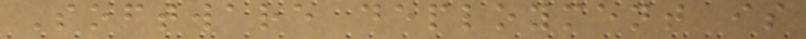Software deployment is
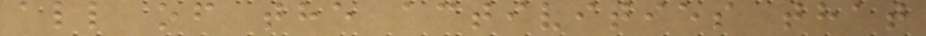all of the activities that
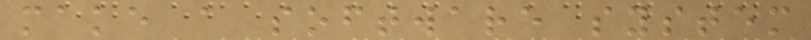make a software system
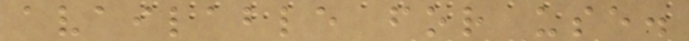available for use.
